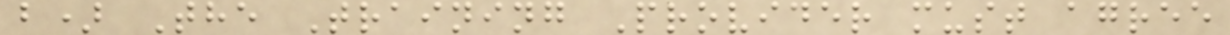b) The Training Provider must agree
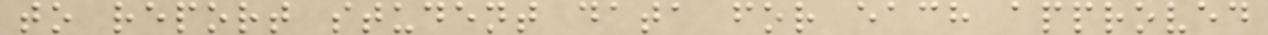to report student data for each approved
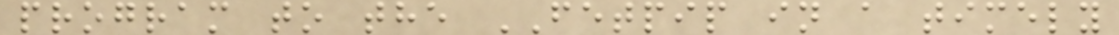program to the FETPIP in a timely
